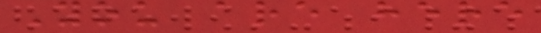You are here
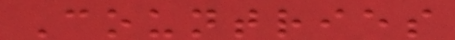Countries
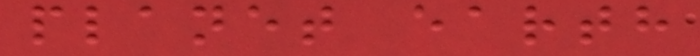planet earth
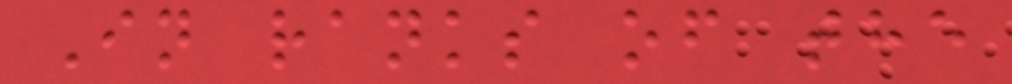In ranks of the
